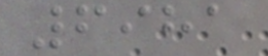6981
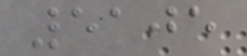5105
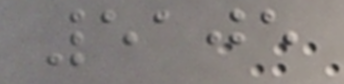5105
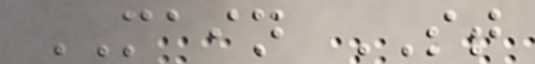MAIN ST
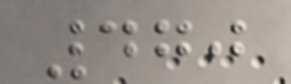470
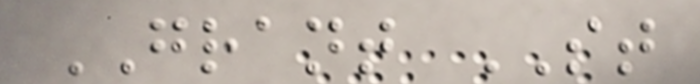GRANT ST
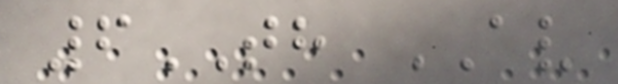6TH AV
